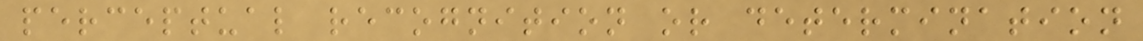perceptual recognition or determination
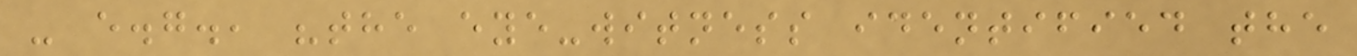- e.g., "the eye-witness identified the
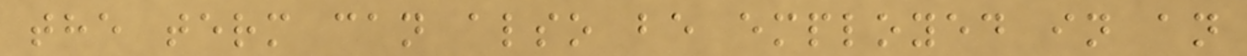the term can also be employed in an
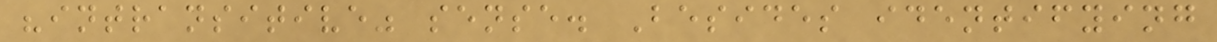"intransitive" sense. Besides identifying
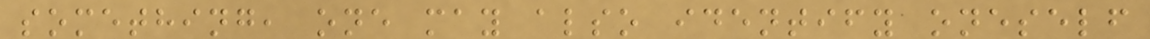something, one may also identify oneself
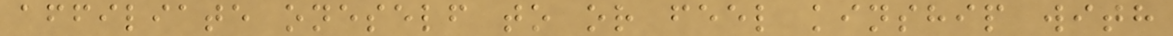affiliate oneself to or feel kinship with
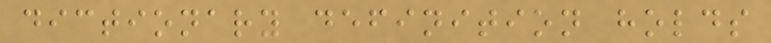dictionary definition holds
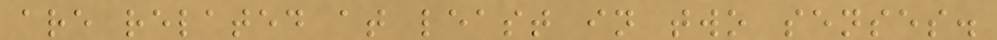are related at least in two senses.
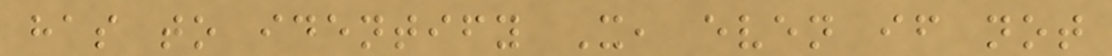has to identify X, even if not
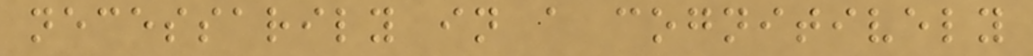necessarily in a cognitively
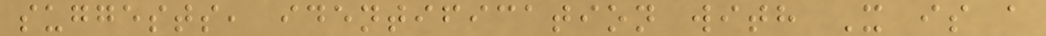suggests, identification with X is a
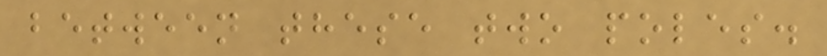between these two poles.
